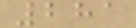281
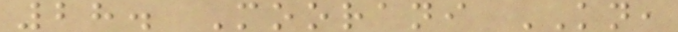28. Moorani KN,
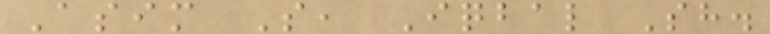Asim S, Iqbal Sh.
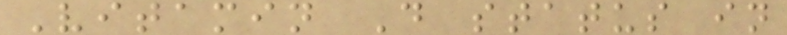Vitamin D status in
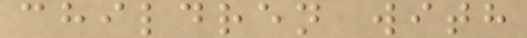children with
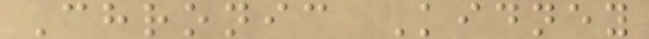Chronic Kidney
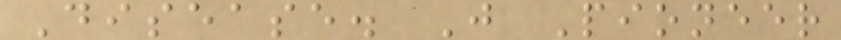Disease. J Pioneer
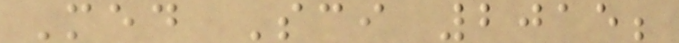Med Sci 2015;
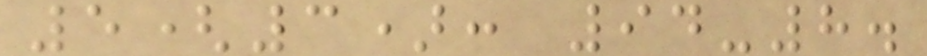5(3): 94-8.
